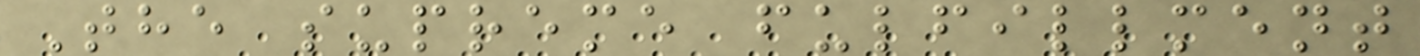The supreme fulfillment
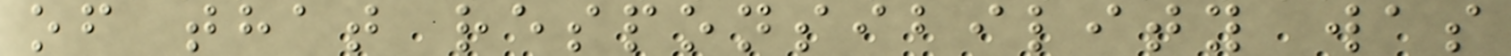of that responsibility was
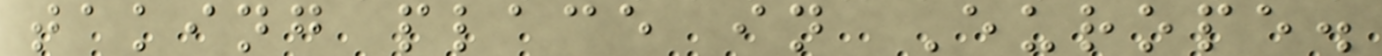taking place in Europe.
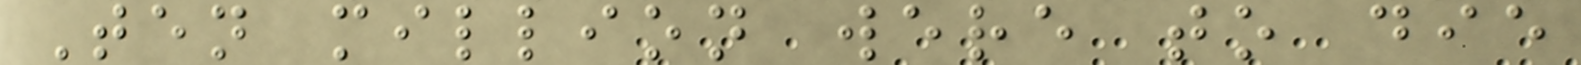Ten million were to die
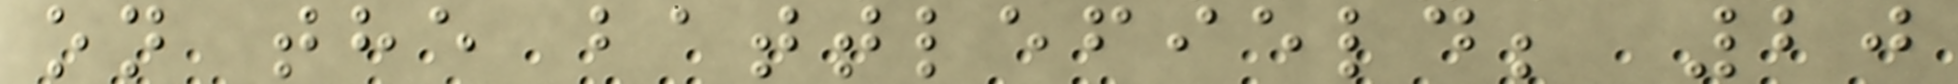on the battlefield; 20
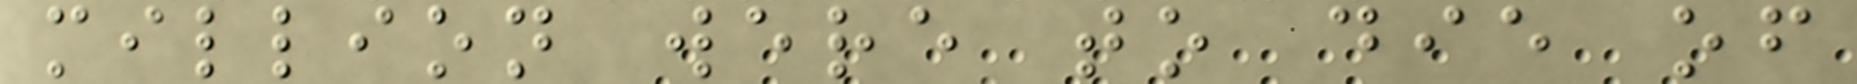million were to die of
